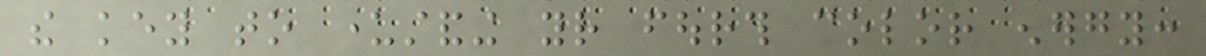the key to understanding your fourth color energy:
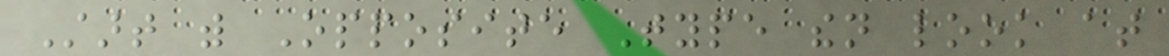Start with Opposite Type then look at
